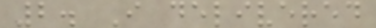2. I delivered
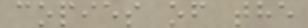copies of the
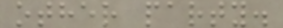other party.
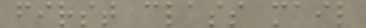first class mail
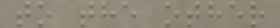to the other
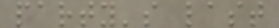party's last
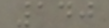140
